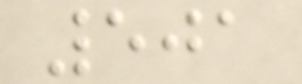501
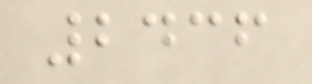2436
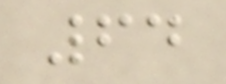64
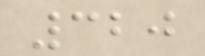320
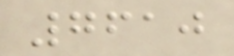7610
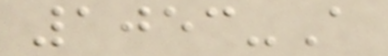1053-A
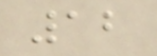12
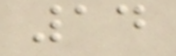14
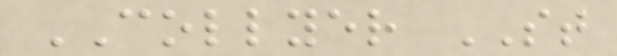COLLYER ST
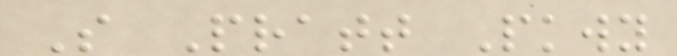S Pratt Pkwy
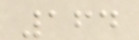164
